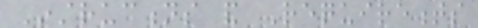Instructions and Requirements
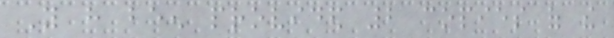You have been provided 2 copies of the
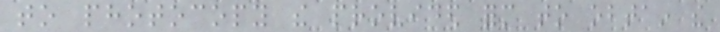to photocopy the provided form to obtain the
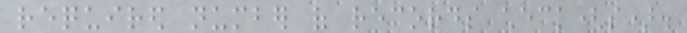required number of records check(s).
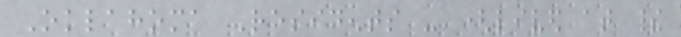Oklahoma Residents - (lived at their
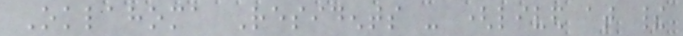Oklahoma Residents - (lived at their
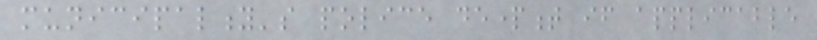municipality's police department if applicable
